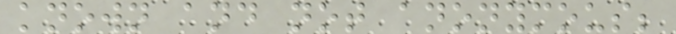known and not anonymous;
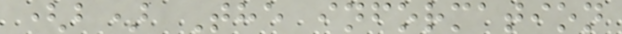(b) The information
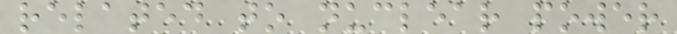related to nuclear power
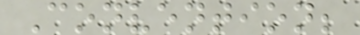Convention;
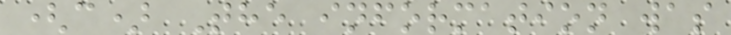(c) The information was
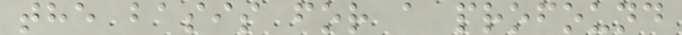the basis for a profound
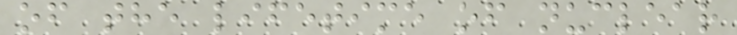of the lifetime of nuclear
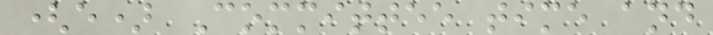(e) Committee time and
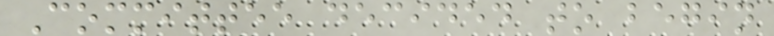Committee decided to begin
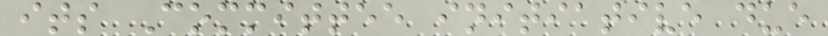its Committee initiative due
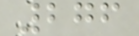276
